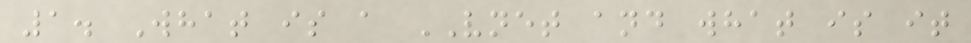1. What is a VNET and what is it
